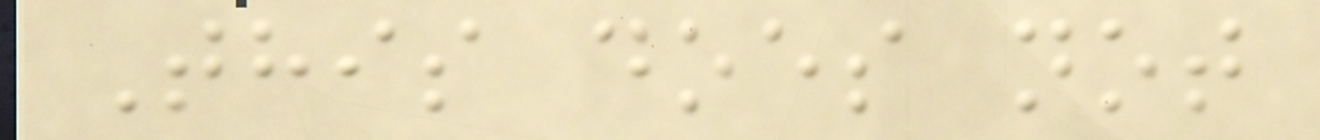This does not
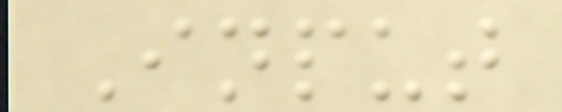Input
